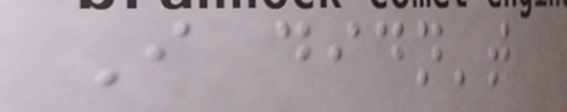I didn't
